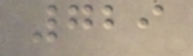729
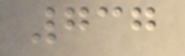737
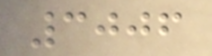3006
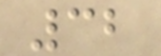32
